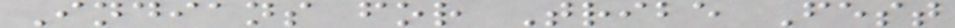Indians for Tribe Fest
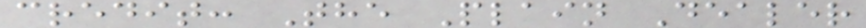credit: The Plain Dealer
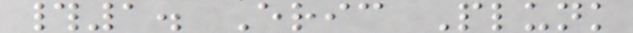#1. Eric Plunk
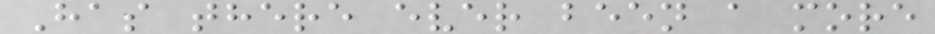Has there ever been a more
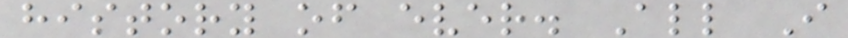history of ever. All I
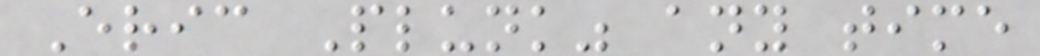Eric Plunk" any time
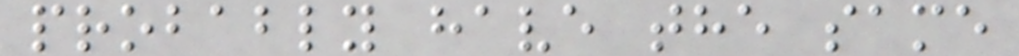probably have the same
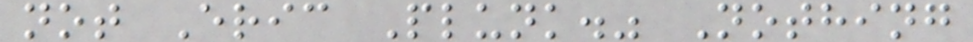not Eric Plunk." Nothing
